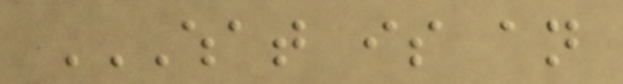WHAT IS AN
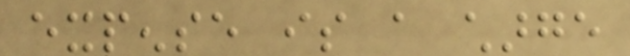expense is a charge
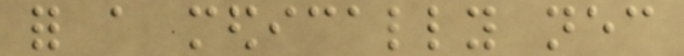for a medically necessary
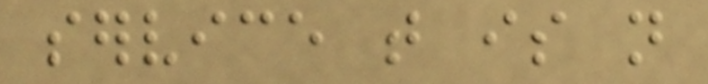service that is not
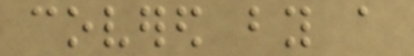covered by a
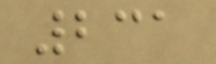231
